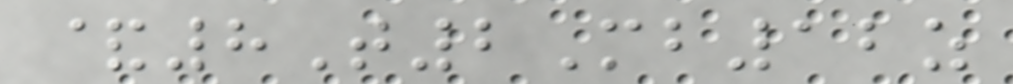&8T2Mb12z
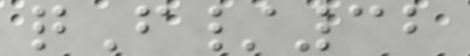qF/32
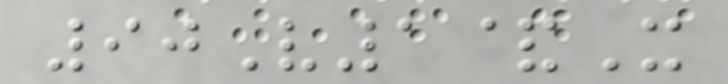90V1&X
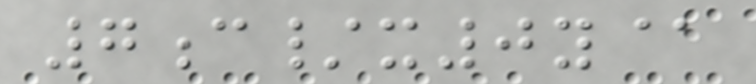7c/x0y@
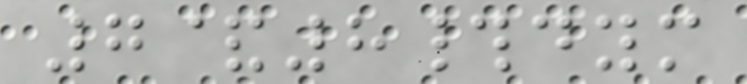7&8#dym
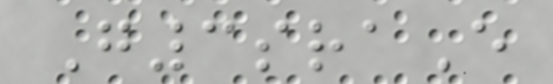G3sraE
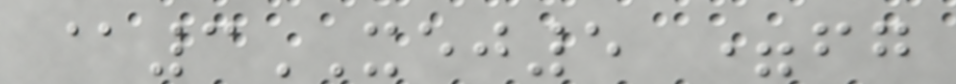@3XEJ5 =fg
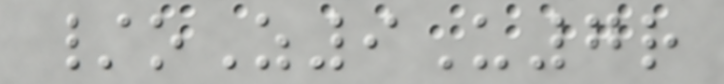/oZ9U7r
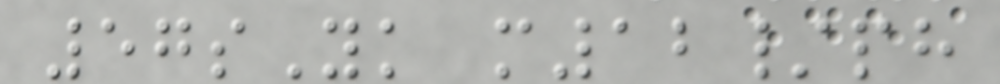57sYk m12/ph
